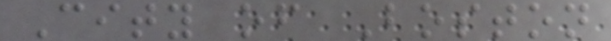City of Boston
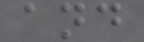and
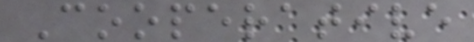Cooperative
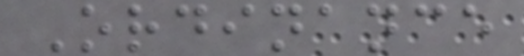Ordinance
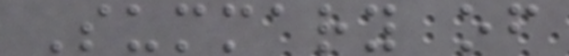Summary of
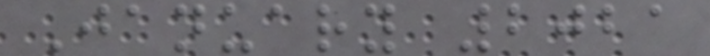January 2021
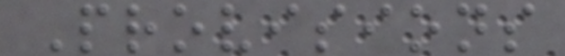Provisions
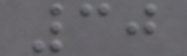30
